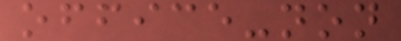office-non
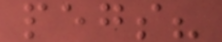pegs?
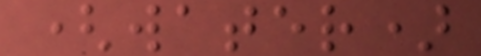(water)
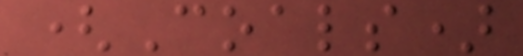(Coals)
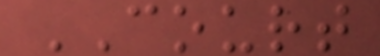COURT
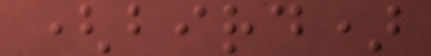(bird)
